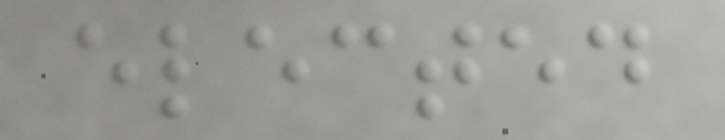elected
